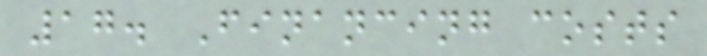17. Financing costs
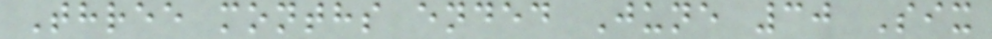Three months ended June 30 Six
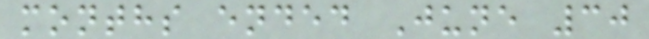months ended June 30
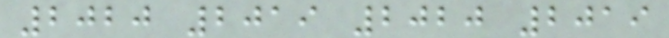2020 2019 2020 2019
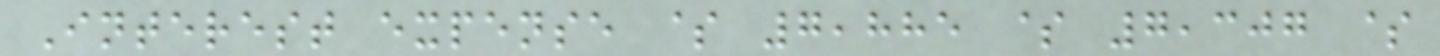Interest expense $ 7,885 $ 7,307 $
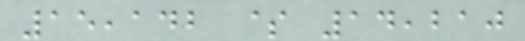15,142 $ 14,210
